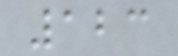123
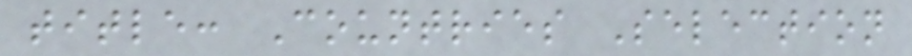title: Countries Selection
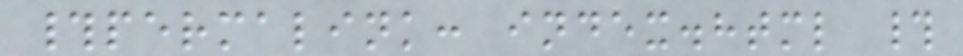#permalink: index.html #
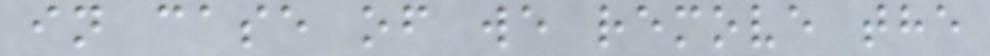in case of we remove the
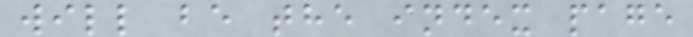will be the index page
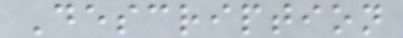Description
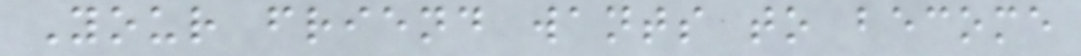Your friend wants to become
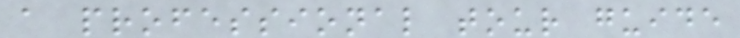a professional tour guide
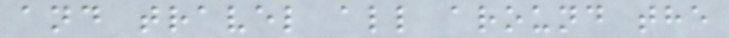and travel all around the
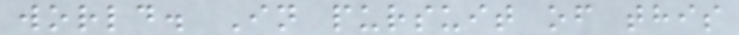world. In pursuit of this
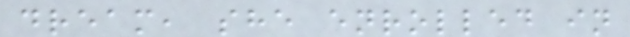dream, she enrolled in
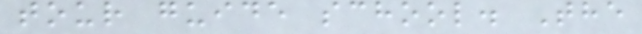tour guide school. The
